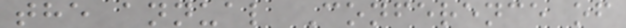the annual Conference of
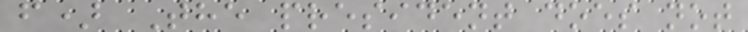f) The president does not
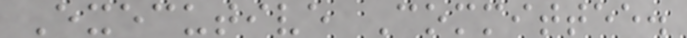Executive Committee.
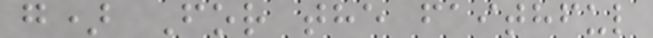g) For the faithful
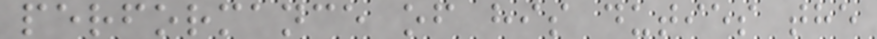performance of his duties the
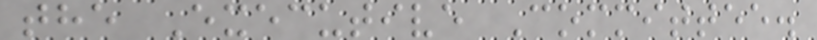the Executive Committee.
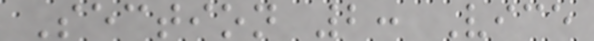Section 2: Vice
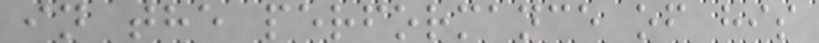in the performance of his
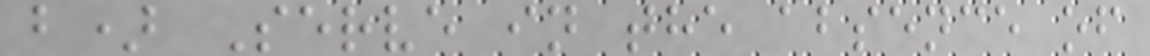b) Serve in the absence of
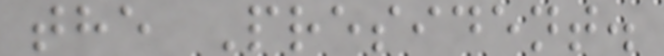the President.
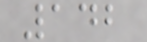142
